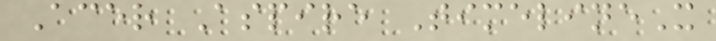Acer Aspire TimelineX
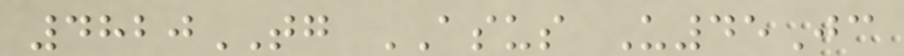4820TG ASUS U45Jc
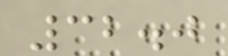32.0
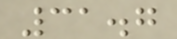31.7
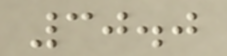30.0
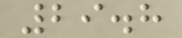29.8
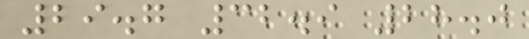29.7 32.9 28.0
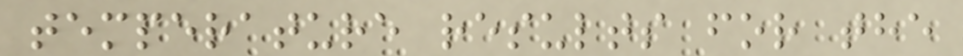temperature results for the
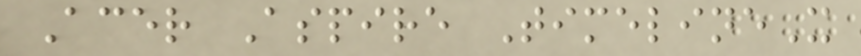Acer Aspire TimelineX
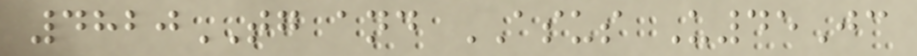4820TG and ASUS U45Jc
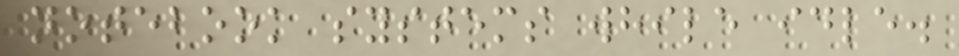notebook systems while idle.
